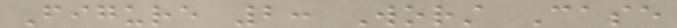Figure 2: Worst Case
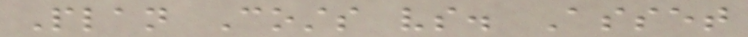Plan Costs vs. Asset
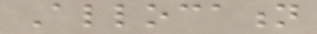Allocation
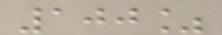100%
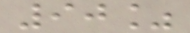90%
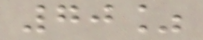70%
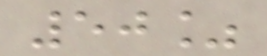50%
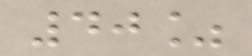40%
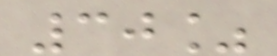30%
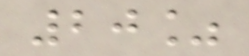20%
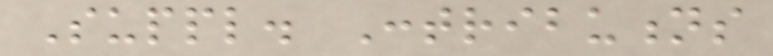Suppl. Contributions
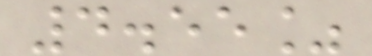4.55%
